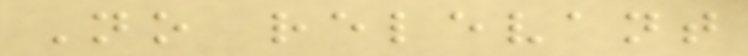No relevant
